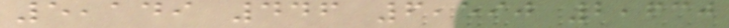5,149 446 6,590 2,630
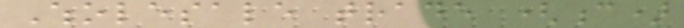Wholesale trade (c)
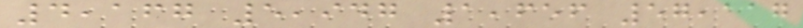4,167 5,947 1,656 57,117
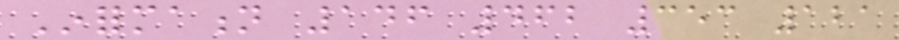Information 146 462 353 121
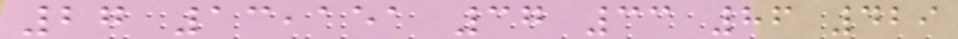27 13,151 37 33 86 429
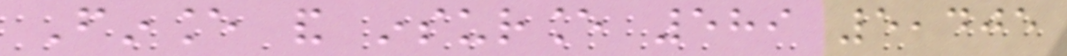Finance and insurance 589 5,405
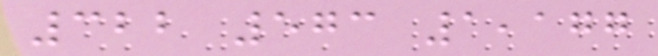322 573 1,177
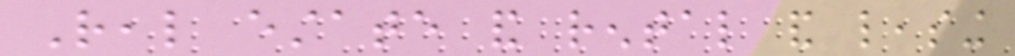Real estate and rental and leasing
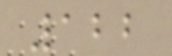122
